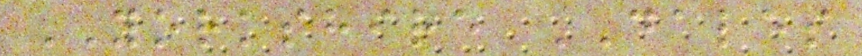YORKSHIRE DALES
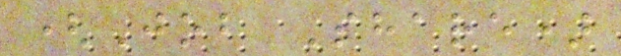(Job Share)
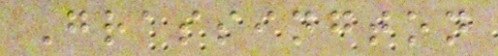Grassington
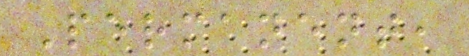Permanent,
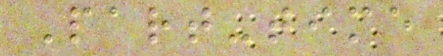Part-time
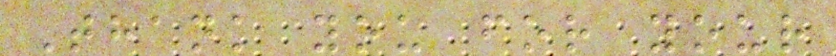Thank you for your
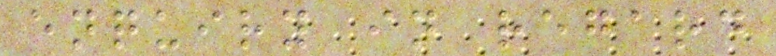enquiry in regard
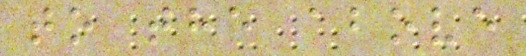to the above
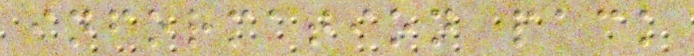information pack
